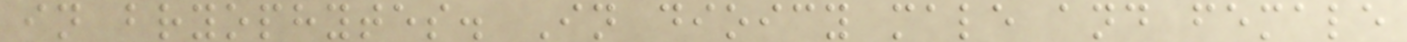in bryophytes. In dioicy male and female
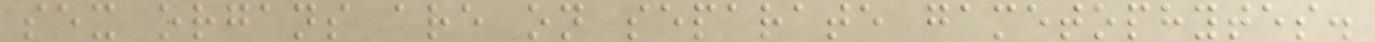sex organs are on separate gametophytes.
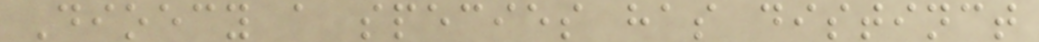Dioecy a species has distinct
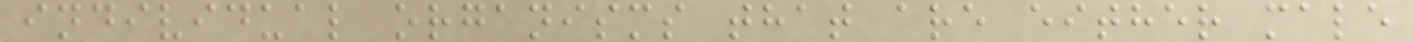individual organisms that are either male
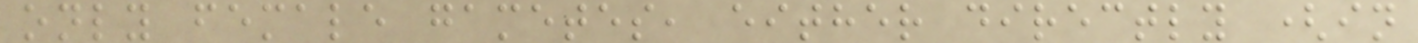only female gametes, either directly (in
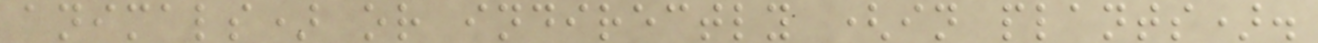animals) or indirectly (in plants).
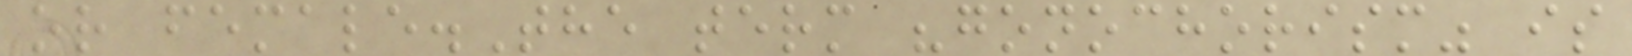or female.The term "gonochorism" is
